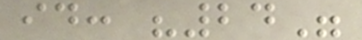id: "24"
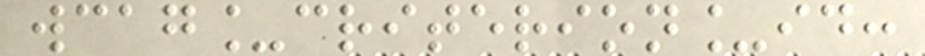wcag_criterion_id:
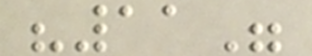"11"
